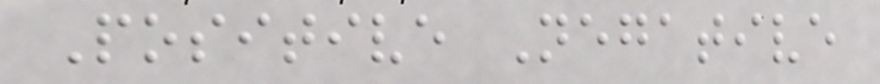Positive Negative
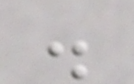.
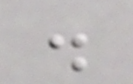.
